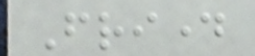Friday
